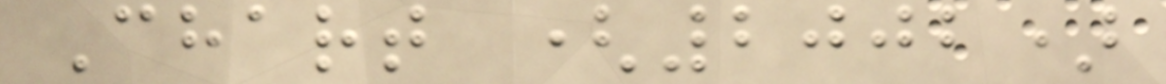Chart (2002)
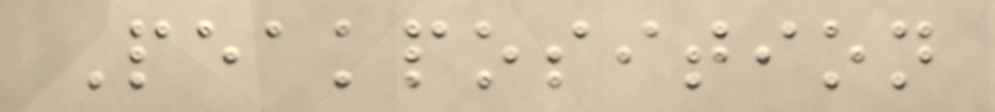Peakposition
